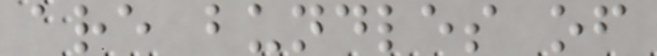are bundles of
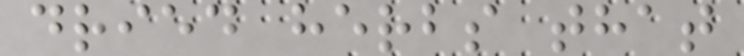dried herbs that
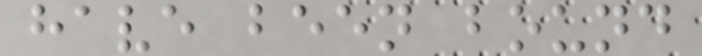have been bound
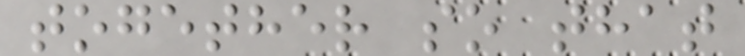together so that
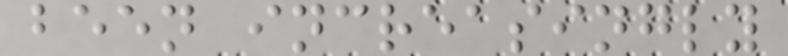been increasingly
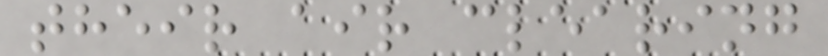their air clearing
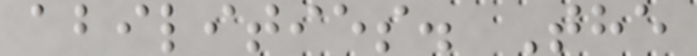abilities. The
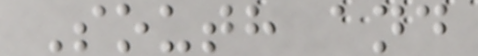South and
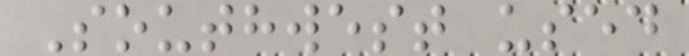Southwest used
